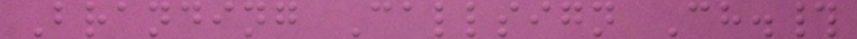Branding Callsign Ch.#
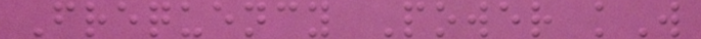Frequency Power kW
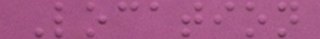Location
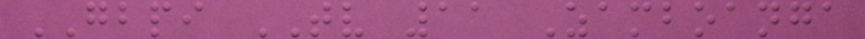GBPI TV 11 Zamboanga
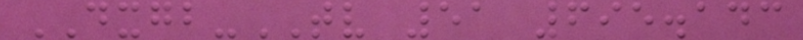DXGB-TV 51 695.143
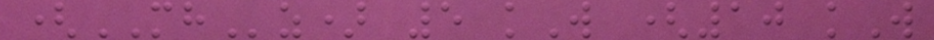(MHz) 5 kW (10 kW
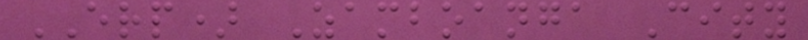ERP) Zamboanga City
